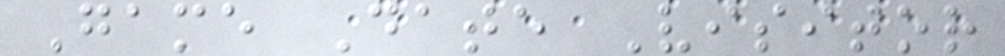Game Date Visitor
